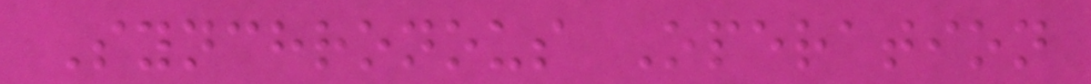Synchronous Operation
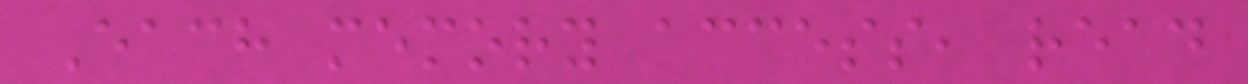Each memory access, read
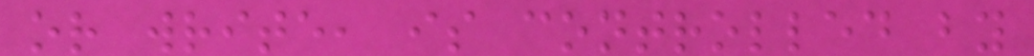or write, is controlled by
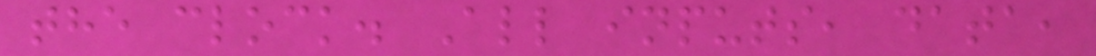the clock. All inputs, data,
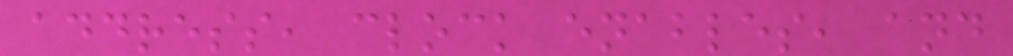address, clock enables, and
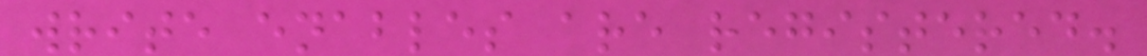write enables are registered.
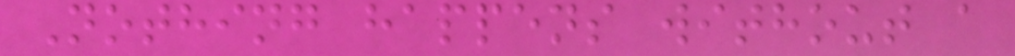Nothing happens without a
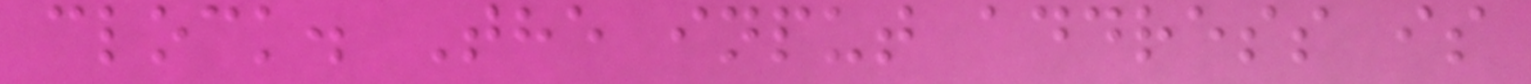clock. The input address is
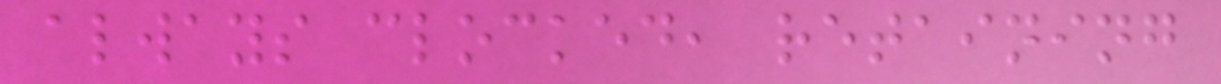always clocked, retaining
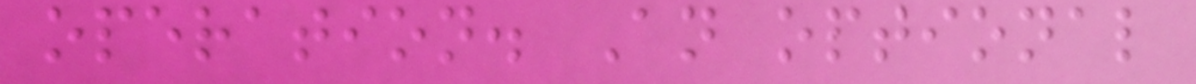operation. An optional
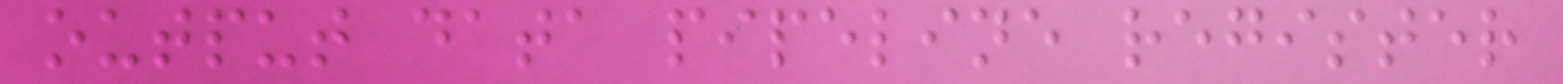output data pipeline register
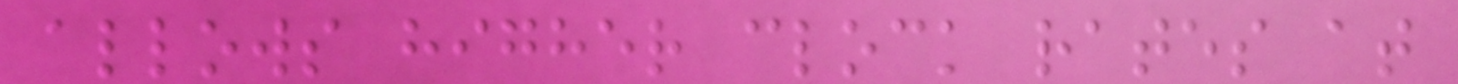allows higher clock rates at
